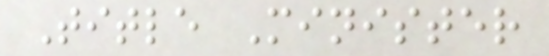Title Minister
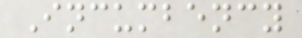Incumbency
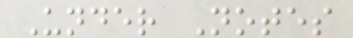Under Notes
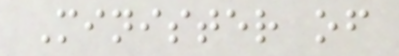Minister of
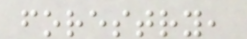forestry,
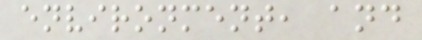environment, and
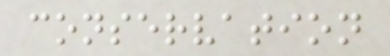conservation
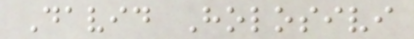David Holosivi
